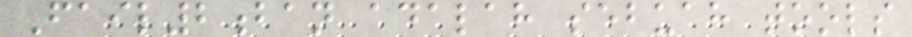Fail2ban adalah sebuah tools
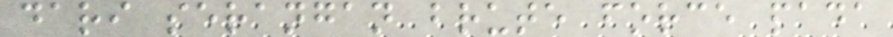dari serangan brute force pada
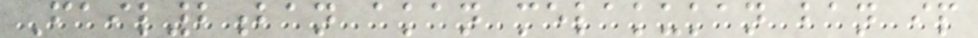Fail2ban akan melakukan ban ip
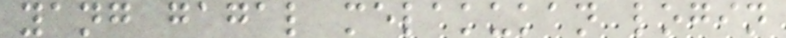yang gagal melakukan login
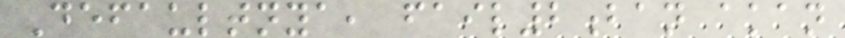Defaultnya, fail2ban akan
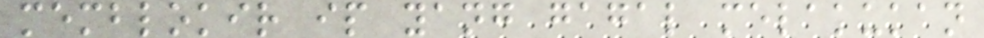memblokir ip yang gagal melakukan
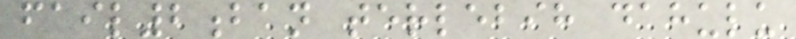fail2ban terlebih dahulu
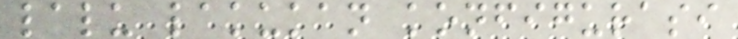lalu lakukan konfigurasi
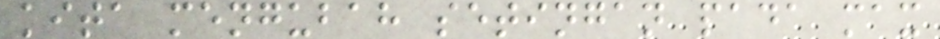kita mengubah setingan pada max
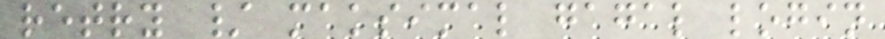retry / maksimal gagal login
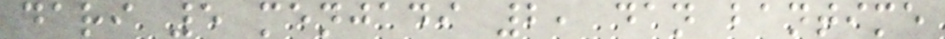dari 5 menjadi 2, dan bantime
